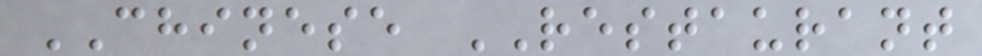CHINESE RESTAURANT
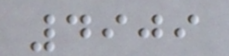4909
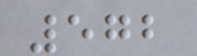572
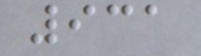931
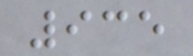935
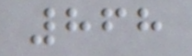868
